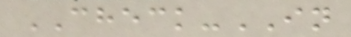CHECK-IN
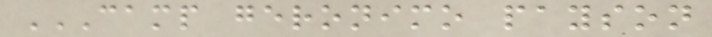CAMP GERONIMO PAYSON
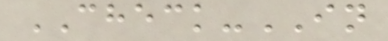CHECK-IN
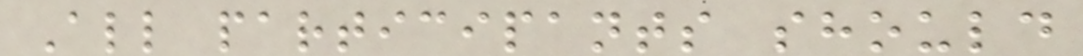All participants should
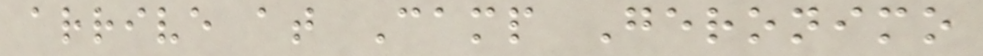arrive at Camp Geronimo
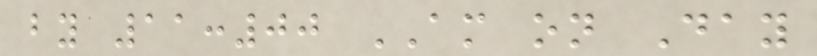by 11:00 AM on Day
